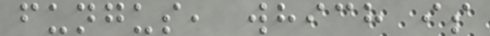fungus, which is
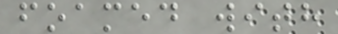foamed with
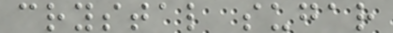crystal sugar
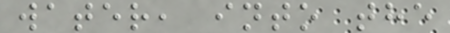water, into the
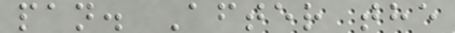pan. After the
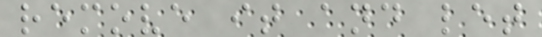remove it and let
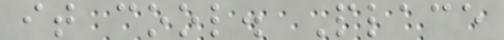it cool. Place
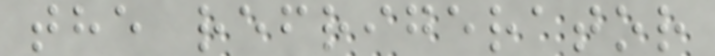the refrigerator
